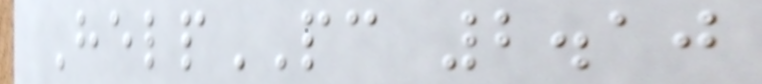HelpPC 2.10
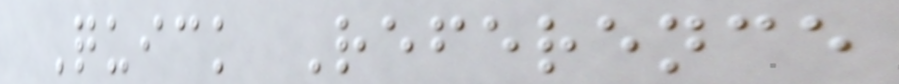Quick Reference
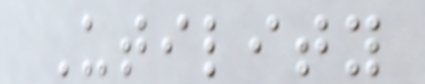Utility
